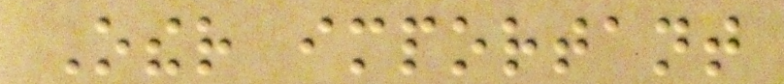Other important
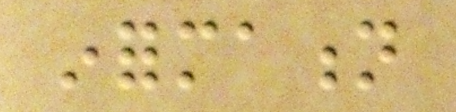information
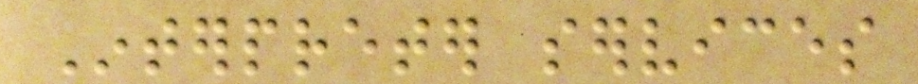Interpreter services
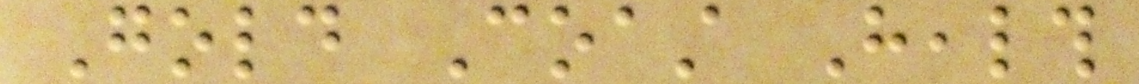Gold Coast Health
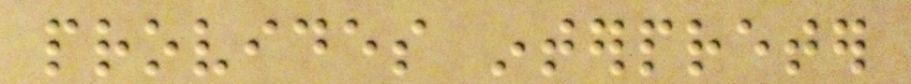provides interpreter
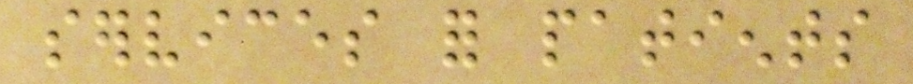services for patients
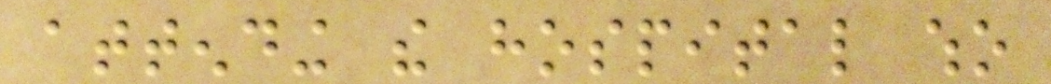attending the hospital who
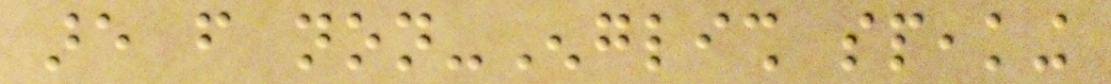are from non-English speaking
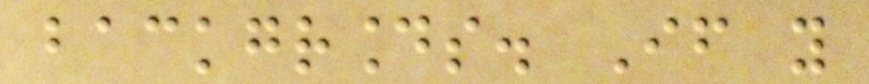backgrounds. If you
